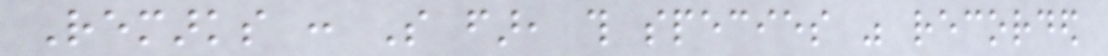Remarks : So far, this species was recorded
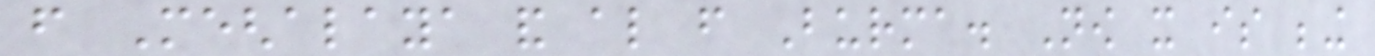from Meghalaya and also from Burma. Now it is being
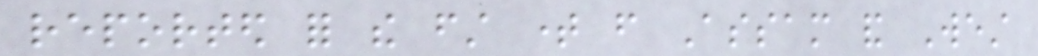reported for the first time from Assam and West
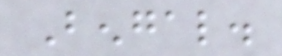Bengal.
